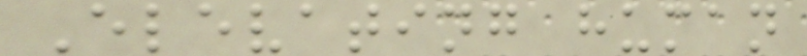Elevating human
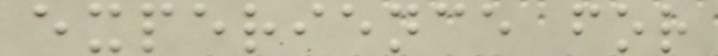experience for
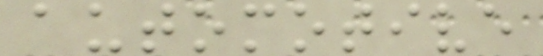automotive
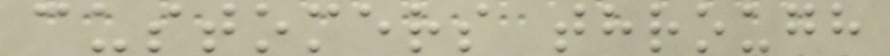customers through
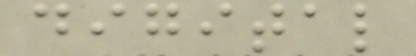digital
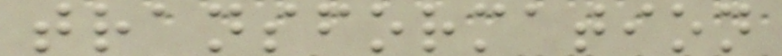transformation
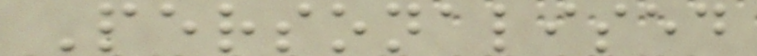Personalised
